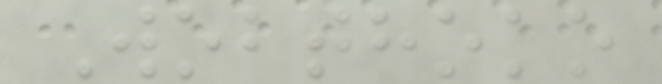Wobthoko
